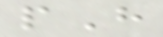pH
